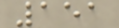151
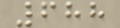688
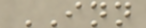INN
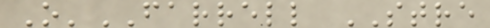O'FARRELL STRE
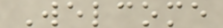Welcome
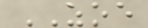ZOE
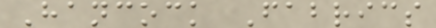Hancock Fabrics
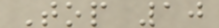Top 10
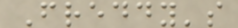Freddy's
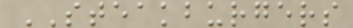STEAKBURGERS
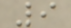9
